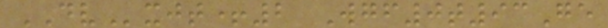DVxjt+2 Wgf0t93Ge
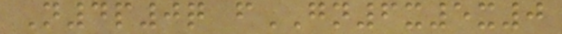N4p0q fGN6x5x0
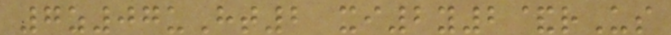7z07uHt2 xi2y2&rUs
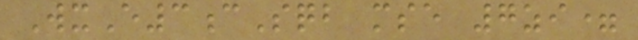WxE3cSqb mse 7zi=
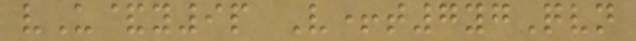vU&y9p V+t7ygQvn
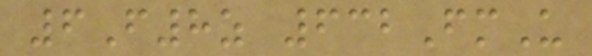6F8z 632FmU
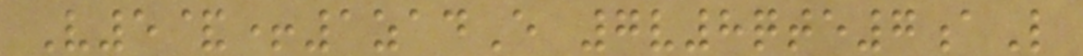V5&+1zadE 7v8qte7aL
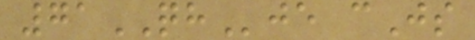71QHje cJs
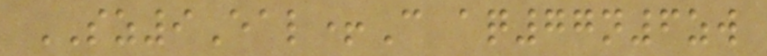SZ9Eal+C aq77n6zw
